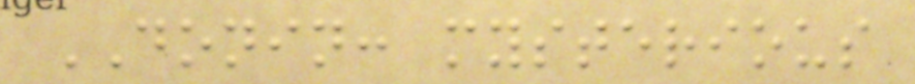DONIN: mysterious
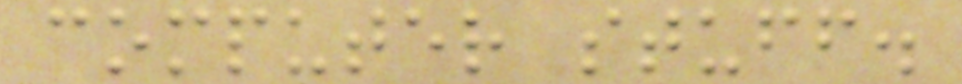computer stuff.
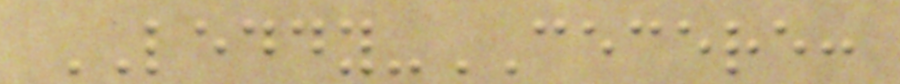LEDDY-CECERE:
